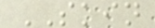SKIN
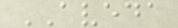AVEDA
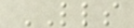LLS
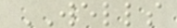WELLS
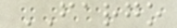FARGO
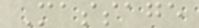Massage
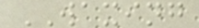WAXING
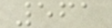561
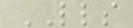LLS
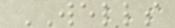WELLS
